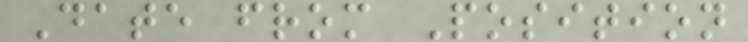Date from Position
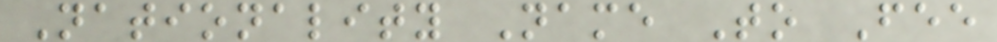Nationality Name To Fee
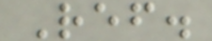Ref.
